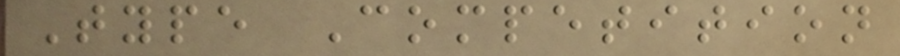Type Competition
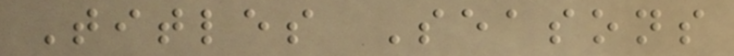Titles Seasons
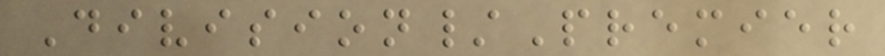Division/Premier
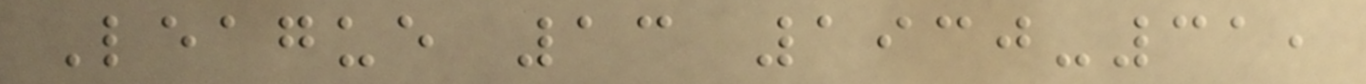League 13 1930-31,
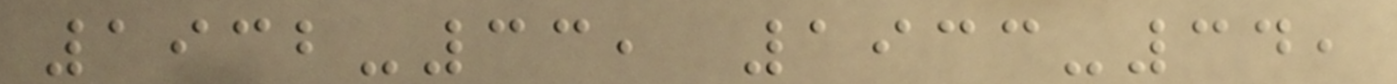1932-33, 1933-34,
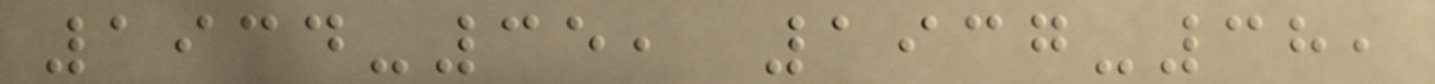1934-35, 1937-38,
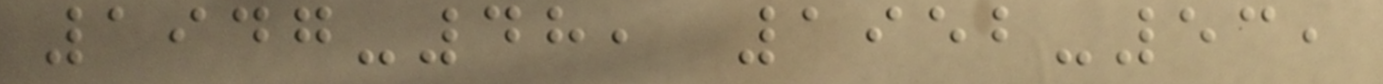1947-48, 1952-53,
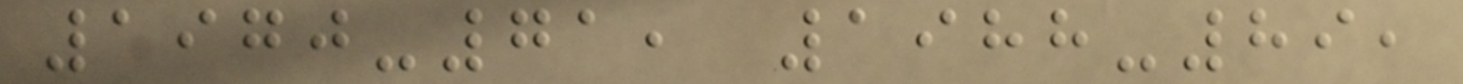1970-71, 1988-89,
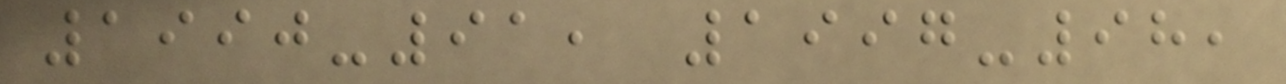1990-91, 1997-98,
